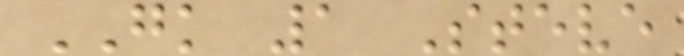GK 1 Steve
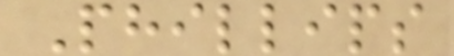Phillips
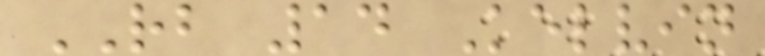RB 14 Kelvin
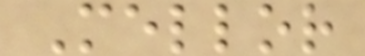Mellor
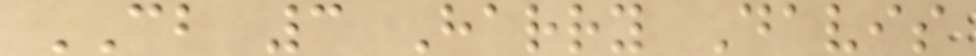CB 3 Harry Davis
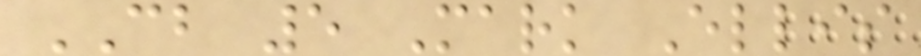CB 5 Mark Ellis
